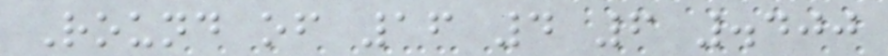Round of 16 4 6 .400
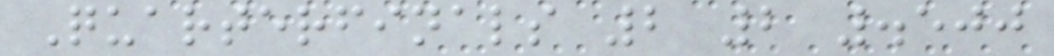Quarterfinals 2 2 .500
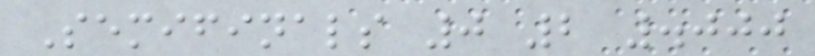Semifinals 0 2 .000
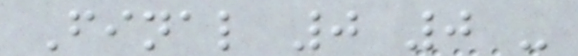Final 0 0 -
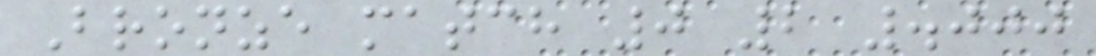Bronze match 0 2 .000
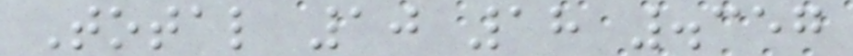Total 10 18 .357
